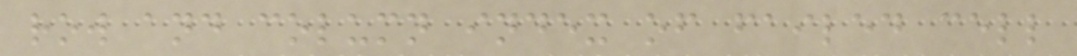row and column index of failed cell
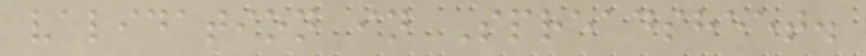validation in Spreadsheet.
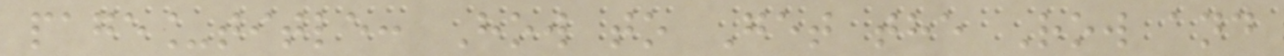page_title: How to Get the Row and
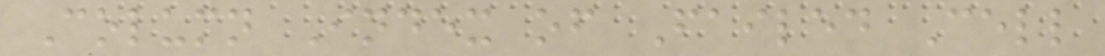Column Index of Failed Cell
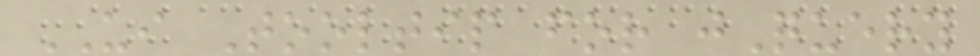UI Tooltip for jQuery
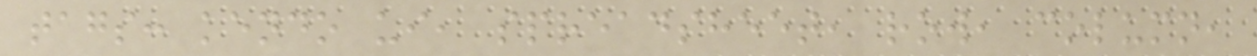tags: kendo ui, spreadsheet, row, column,
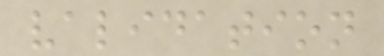validation
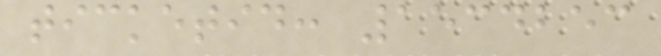ticketid: 1534253
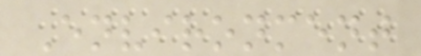Environment
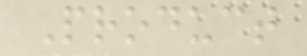Product
